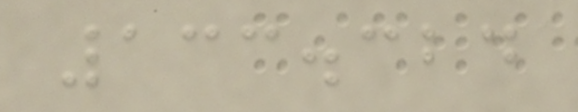133.324
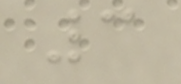3
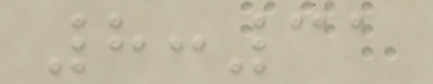8:31
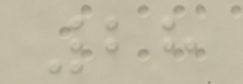28
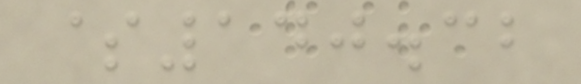$140.32
